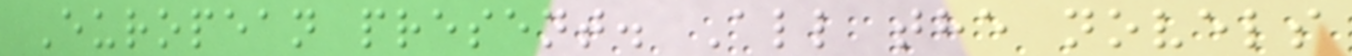European present. All the novels
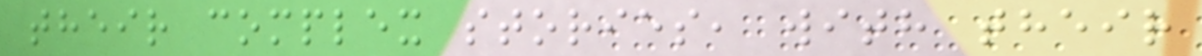their complex stories, with their
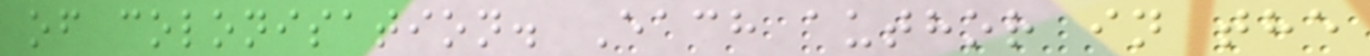of colonisation. Each author in the
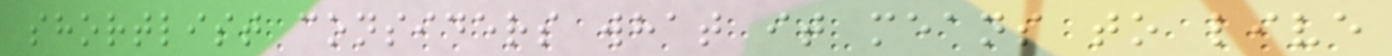shortlist considers what it means to live
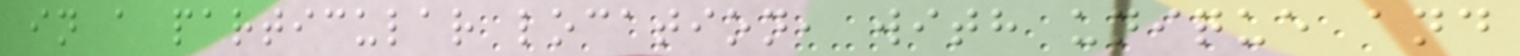in a particular location, with unique and
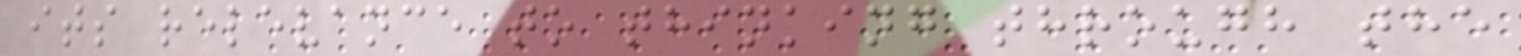its relevance to thinking through the
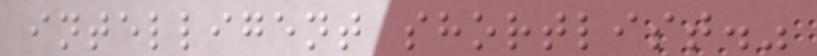intelligent shortlist."
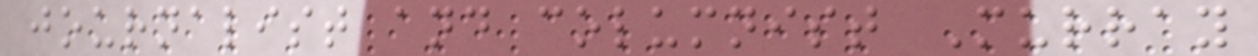journalist and columnist Murray
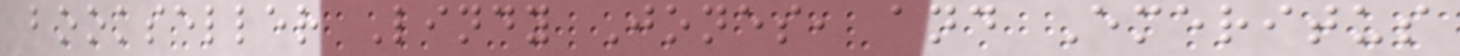bookseller Lindy Jones, and Emeritus
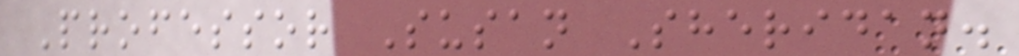Professor Susan Sheridan.
